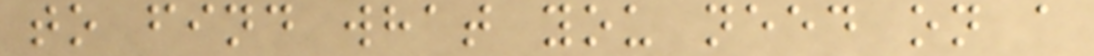to find what you need on a
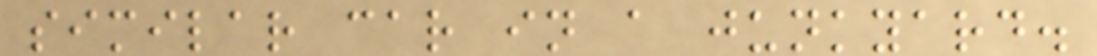similar car in a junkyard.
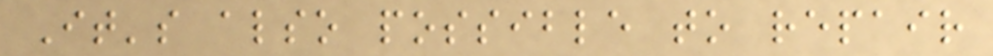It's also possible to repair
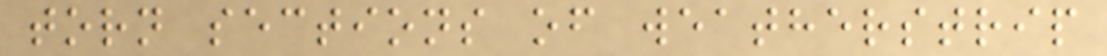torn sections of weatherstrip
